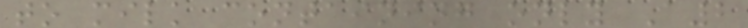to milk containing only A2
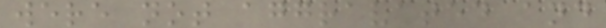were not aggravated and
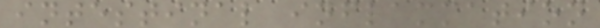intestinal inflammation
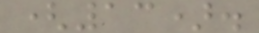(13).
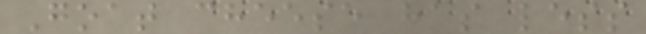Goat cheese has less
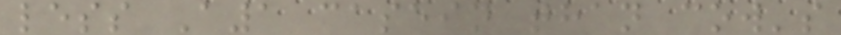less A1 casein than cow's
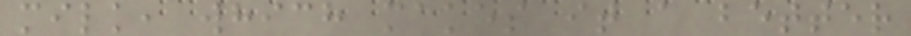milk, which makes it a better
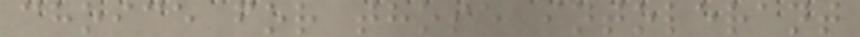choice for those intolerant
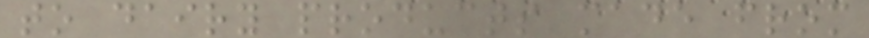to dairy products made from
